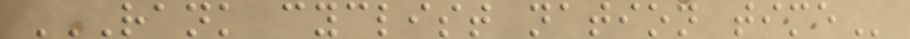RANK CYCLIST NATION TIME
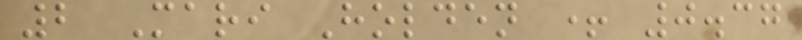2 Mari Holden + 0.37
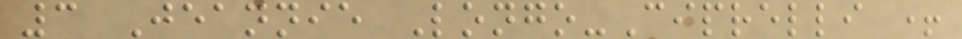3 Jeannie Longo-Ciprelli +
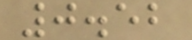0.52
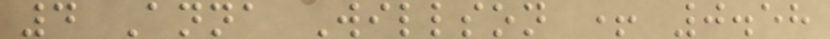4 Anna Willson + 0.58
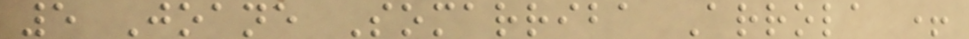5 Joane Somarriba Arrola +
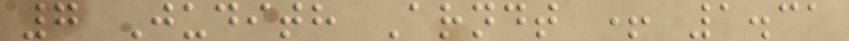7 Judith Arndt + 1.31
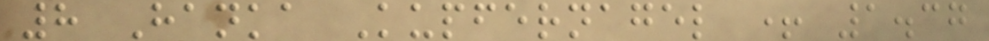8 Hanka Kupfernagel + 1.37
